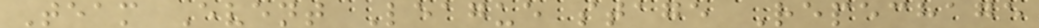Team Event League stage Repechage
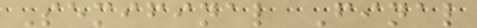Semifinal Final
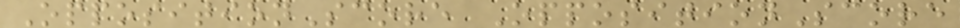OppositionScore OppositionScore
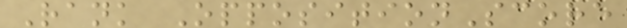Rank OppositionScore
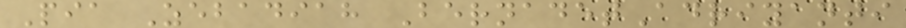Pia Zebadiah BernadetAdriyanti
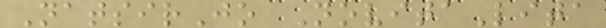NatsirJo NovitaLita
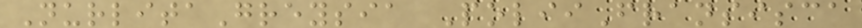NurlitaGreysia PoliiFransisca
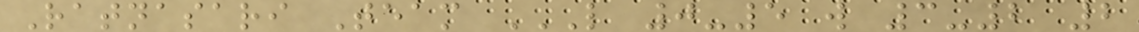Ratnasari Team L 0-5 W 3-2 2
